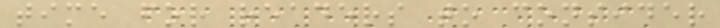time for readers to consider
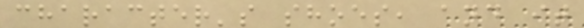character's shoes, and it
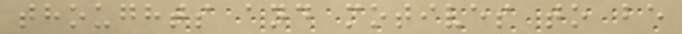thoughts and motives to be
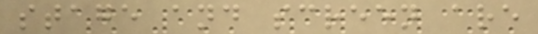stage and screen are
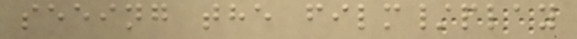seeing the film/play
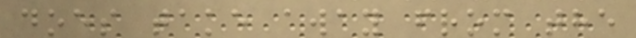does take away from the
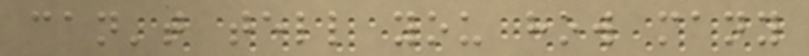can't tell you how many
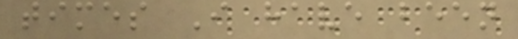times I have been
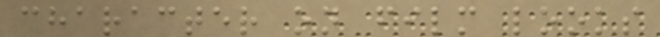character on film looks
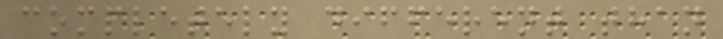completely different than
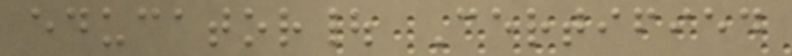educator| Certified
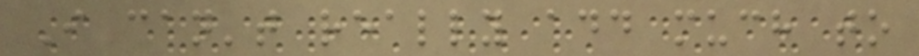I can't really add much to
